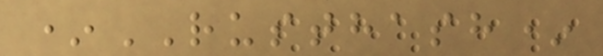*RUSTHASH*
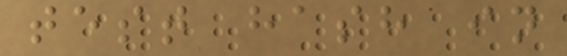test hash in
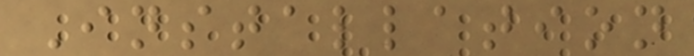Installation
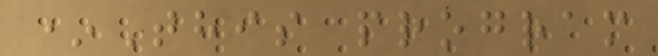*This program
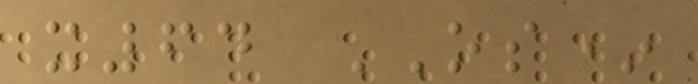x64 OS*
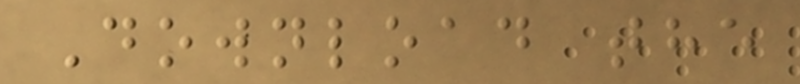Download the
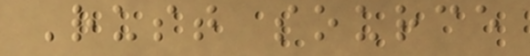Rust source
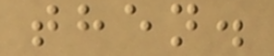then.
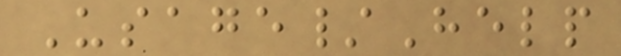Usage/Help
